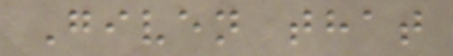Given that
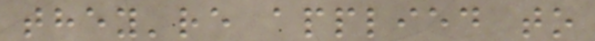they're applied to
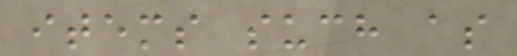items such as
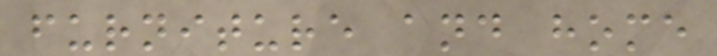furniture and home
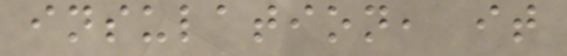insulation, it
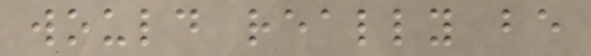would really be
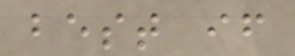best if
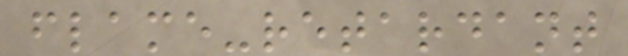flame-retardant
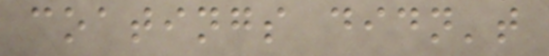coatings didn't
